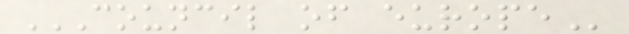COUNCIL OF EUROPE
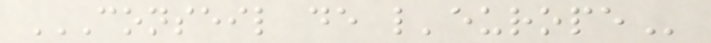CONSEIL DE L'EUROPE
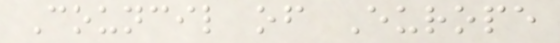Council of Europe
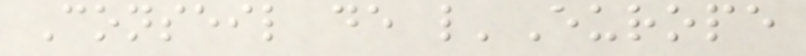Conseil de l'Europe
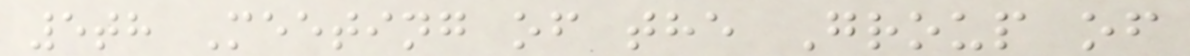5th Meeting of the Group of
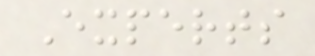Experts
